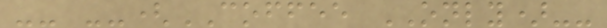-- --(COFFEE ONLY)--
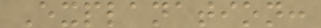Explanation:
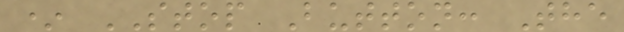* STOP Button: The
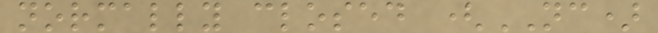normally closed (NC)
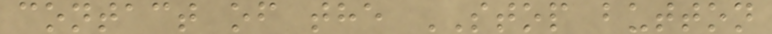contact of the STOP button
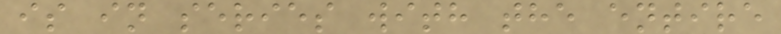is in series with the entire
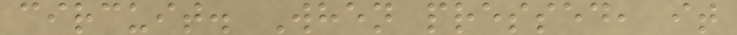circuit. When pressed, it
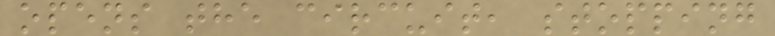opens the circuit, stopping
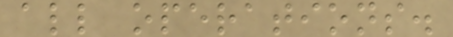all operations.
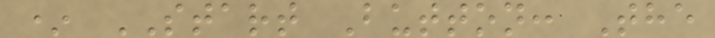* START Button: The
